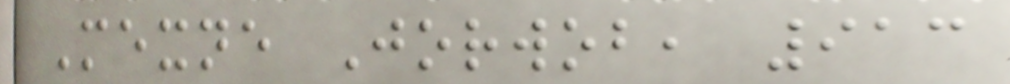Mexne Jorwob, 913
